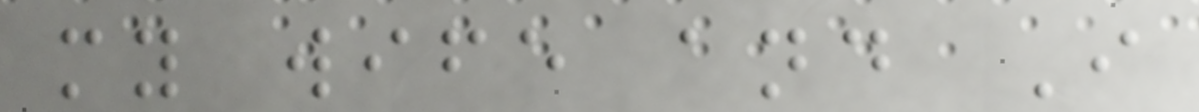my wife and I
